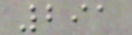291
